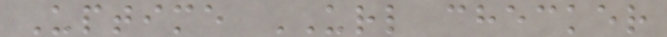Uptime URL checker
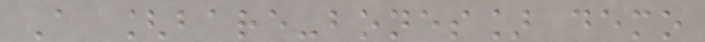A [bare-bones] demo
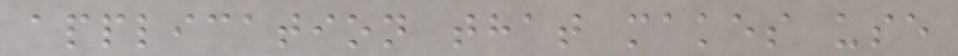application that makes use
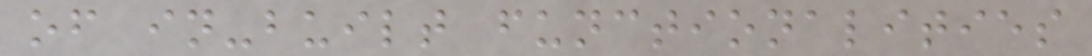of in-built functionalities
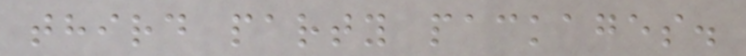third party packages.
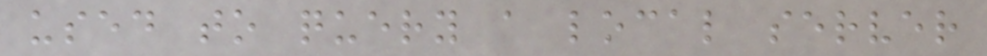used to query a local server
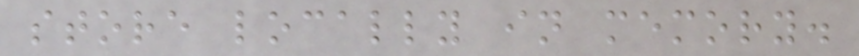store locally in memory.
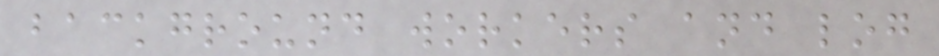background workers and log
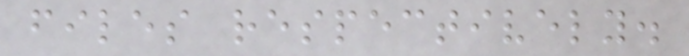files respectively.
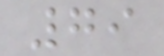79
